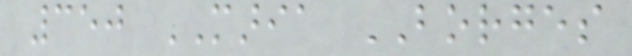350 MARIA BORGES
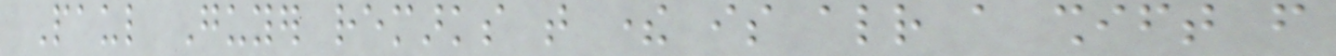Paul Guyer remarks that there is already a shift from
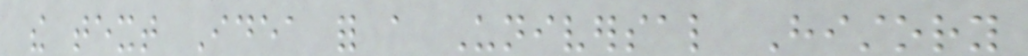the text Idea for a Universal History
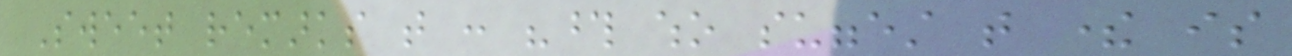Sweet remarks that : "those who suggest that there is
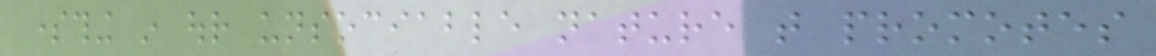something in our unsociable nature that promotes
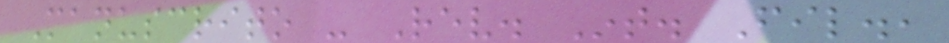Manuscrito - Rev. Int. Fil.,
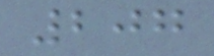207
